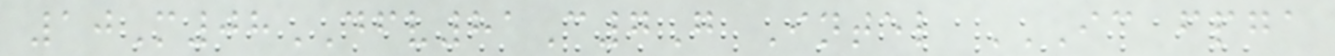10M08DFV81C7G Intel IC FPGA
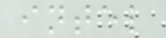intel
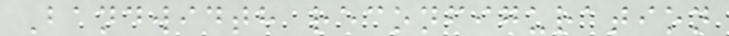Bandwidth reconfiguration
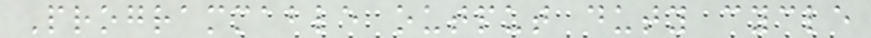Programmable output duty cycle
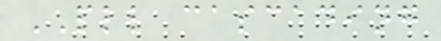PLL cascading
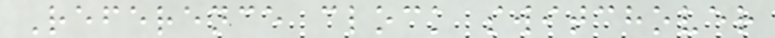Reference clock switchover
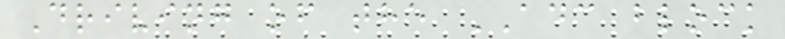Driving of the ADC block
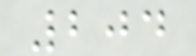204
